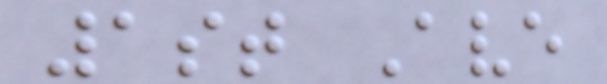1st Ave
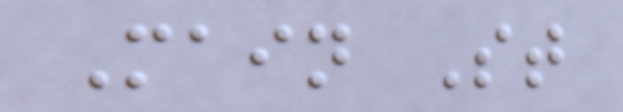Main St
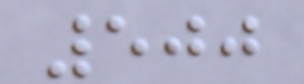500
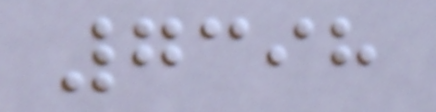7398
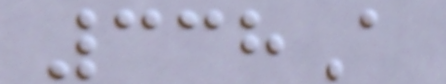338A
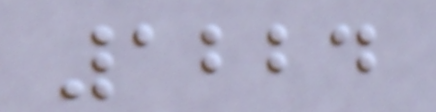1224
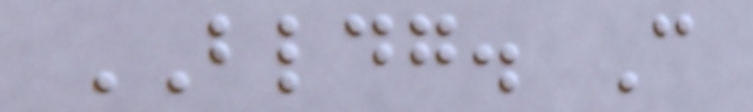BLDG. C
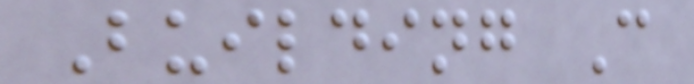Building C
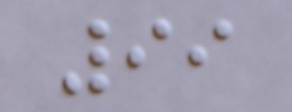99
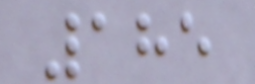185
